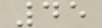45
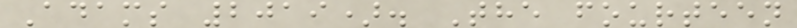Adams 2019). The fourteen
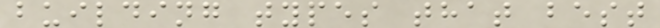building types that best
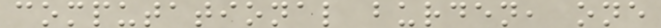computational burden, one
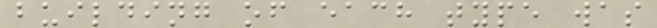building of each type was
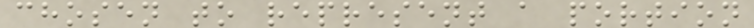chosen to represent a portion
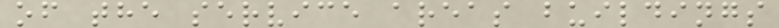of the service areas buildings
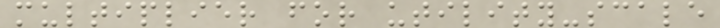multiplier for utility-scale
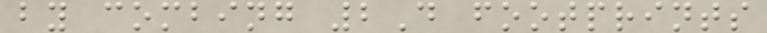by combing 2D footprints
